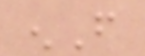enF
